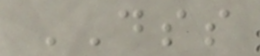DSS
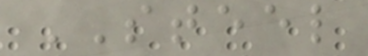STEEL
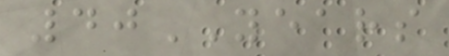40YEARS
